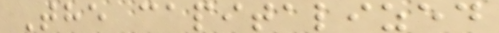The capitalized
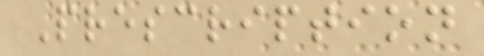Prescription
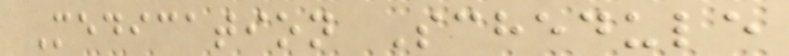Medication Schedule
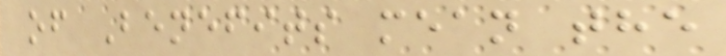of Benefits mean the
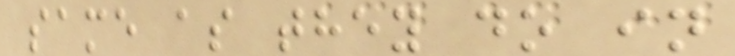same as they do in
